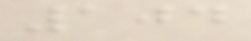104
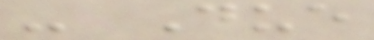- Due
